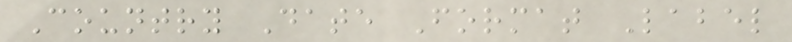Country Date Format Label
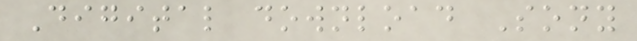Digital download Sony
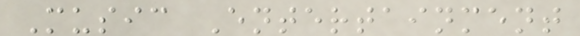Music Entertainment
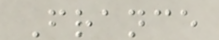France
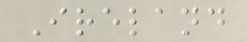Ireland
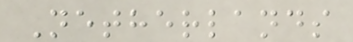Netherlands
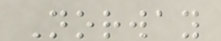Norway
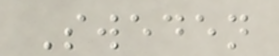Sweden
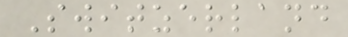Switzerland
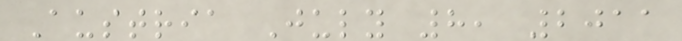Austria July 8, 2011
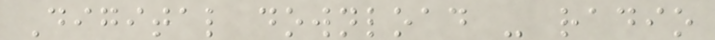Digital download - radio
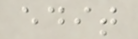edit
